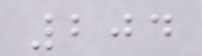204
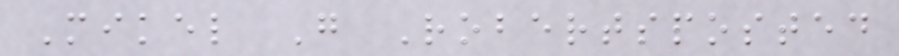Mikel G Robertsposted
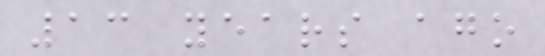13 years ago
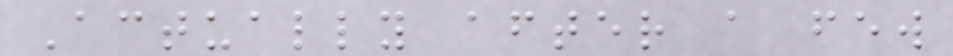Actually after a few
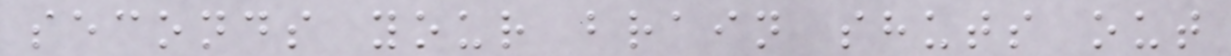seconds your brain shuts out
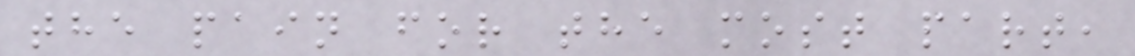the pain for the most part,
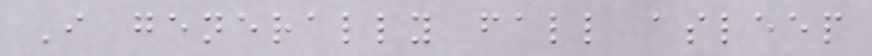I generally fall asleep
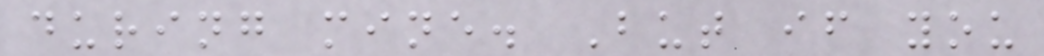during mine. But if you
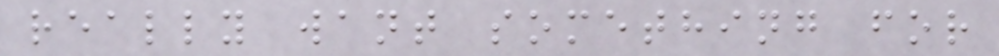really want something for
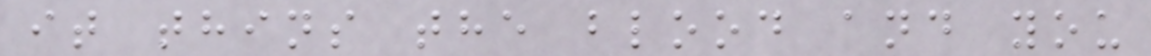it thins the blood and you
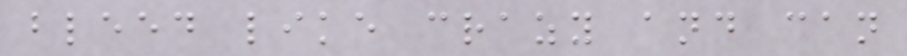bleed like crazy and can
